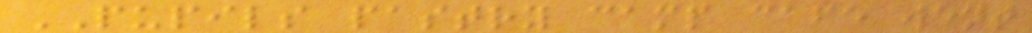PUPILS pastry camp cafe went
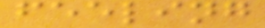feeling
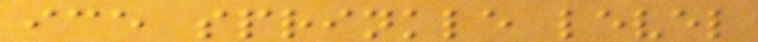ice sprinkle level
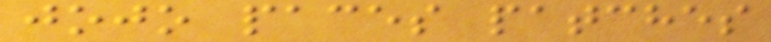jojo paces patches
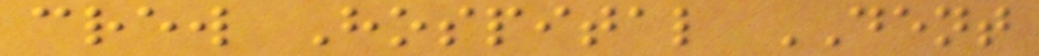crew Hospital DENT
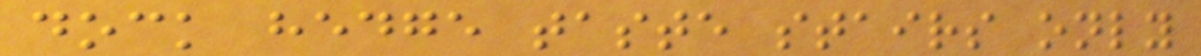dock hedge taste stairs only
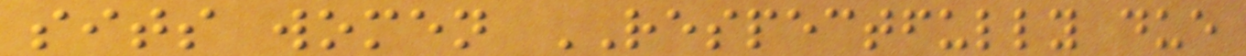sits women RESPECTFULLY due
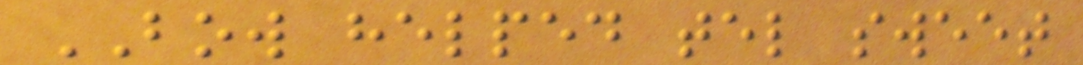BOW helped tel sweet
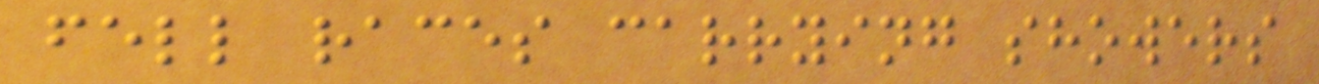fell races carrying showers
